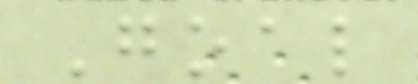Goal
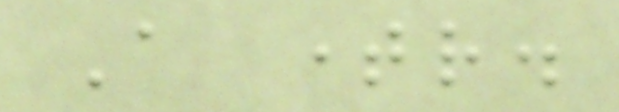A timer.
